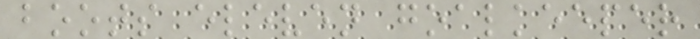boots eleven goalkeeper
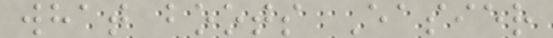what boots Easier
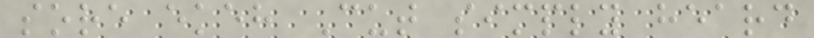sore ekeh Cut simply heard
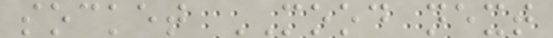socket MOOD next
